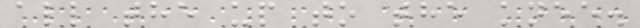all the up to the knee.
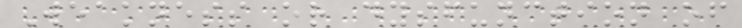Weakness or dysfunction of
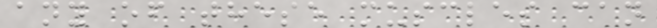any of these muscles can
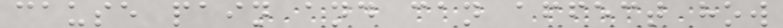cause pain and can affect how
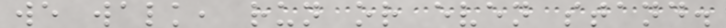we walk, run or even stand.
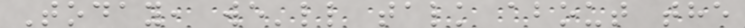Today, we'll talk about the
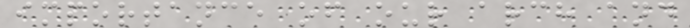importance of our arch and
